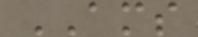AMS
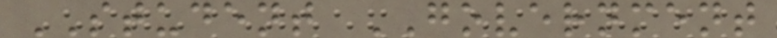STUDENT GOVERNMENT
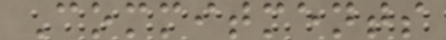Commitments
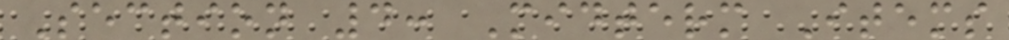Section 4: Midterm Items
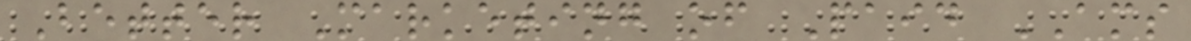Better Marketing of Paid AMS
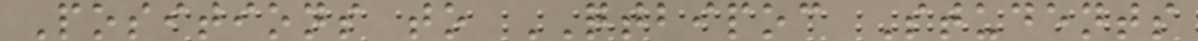Positions to QTBIPOC Students
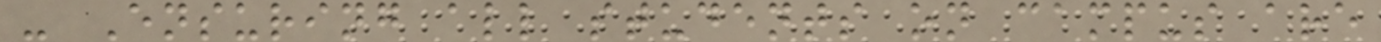- Ensuring all students on campus are
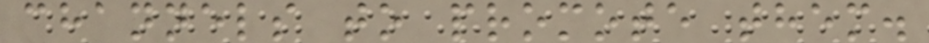channels to promote them.
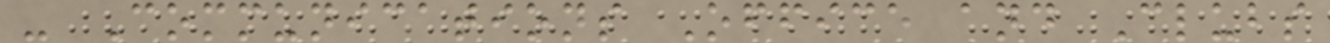- Communications Office and Clubs
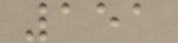151
